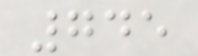745
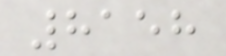8158
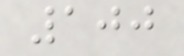100
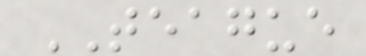TEAGUE
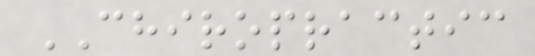CHIROPRACTIC
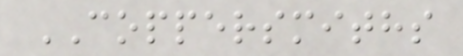COPPERSMITHS
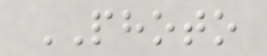PHOTO
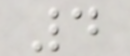4
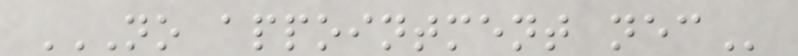NO APPOINTMENT NEC
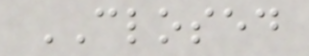CLOSED
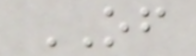OF
